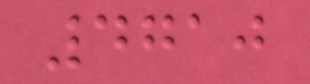4710
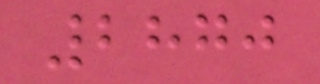2870
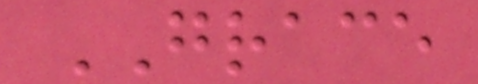GRACE
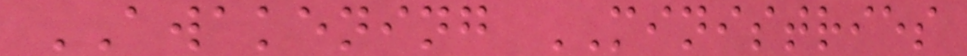AWAKENING MINISTRIES
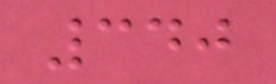340
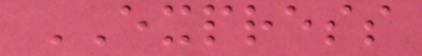EXPRESS
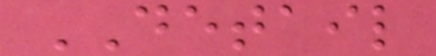DETAIL
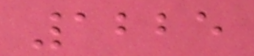1225
